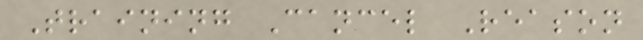Training Cancel Reason
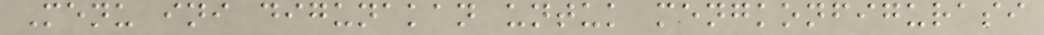Menu ini digunakan untuk mengkonfigurasi
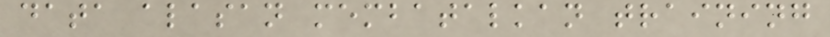data alasan membatalkan training
